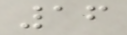16
